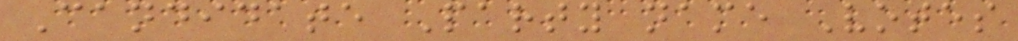Candidate Party name Votes
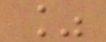%
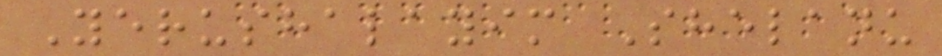Yerushalayim Shelanu
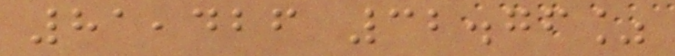81,426 32.76%
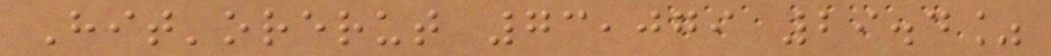Hit'orerut 73,079 29.4%
